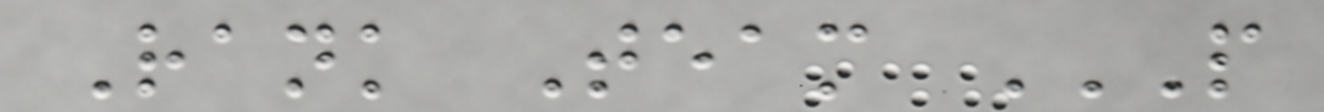Rank Team P
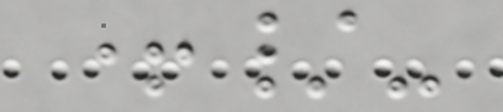+/-
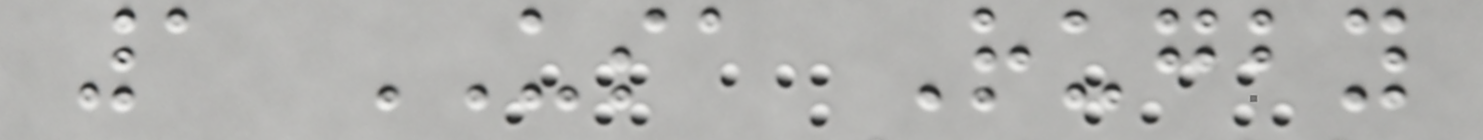1 USA Rugby
